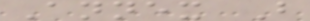Annex B
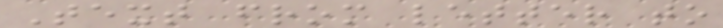Text from letter to
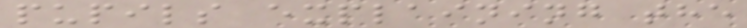pupils explaining the
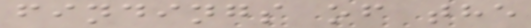findings of the
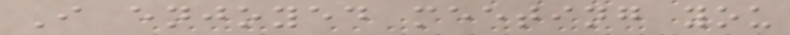I enjoyed meeting you
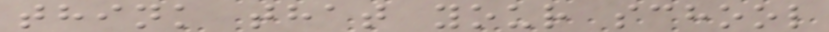think that your school
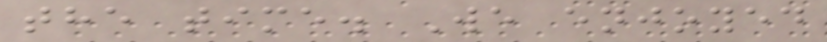the time. We enjoyed
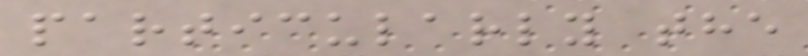particularly the
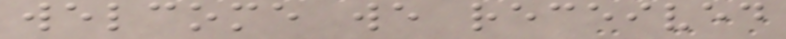welcome we received
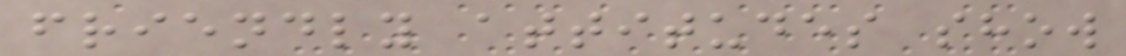friendly attitudes show
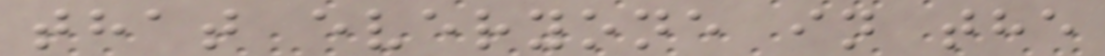that everyone in the
